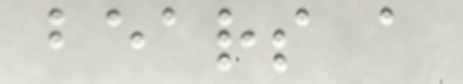bears a
